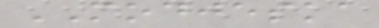MODJESKA
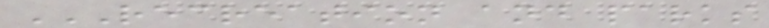RECREATION AND PARKS
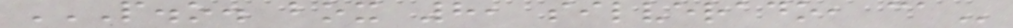P.O. BOX 8, SILVERADO, CA
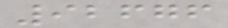92676
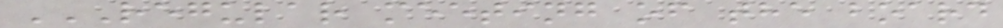REGULAR MEETING OF THE BOARD
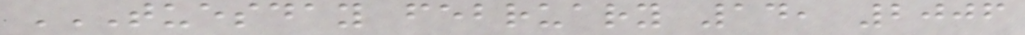TUESDAY FEBRUARY 14, 2006
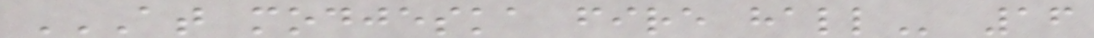AT MODJESKA FIRE HALL 16
